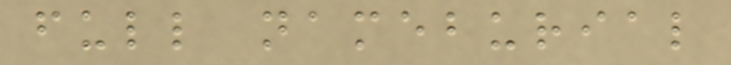full nameburial
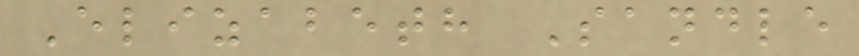Elizabeth Sandle
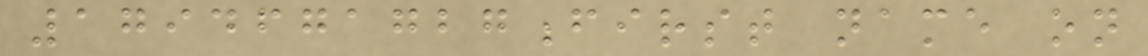1794671727first name on
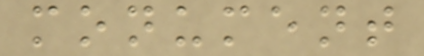monument
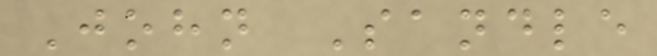John Sandle
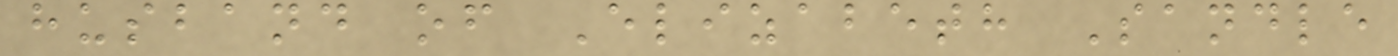husband of Elizabeth Sandle
